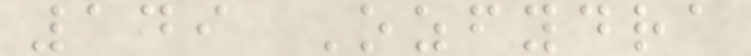149 Ozfydra
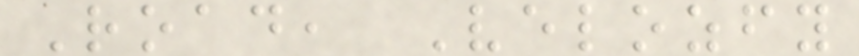Road, Velozfy
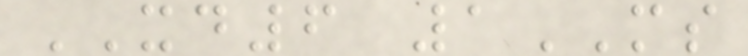XD6 1MS
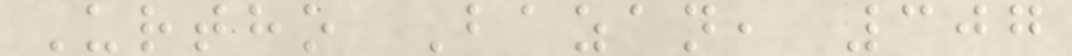Urtho Bazan, 307
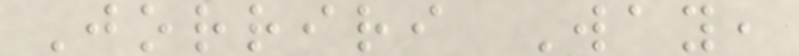Jorriri Way,
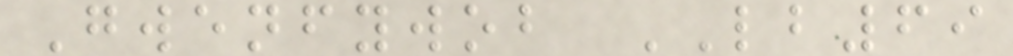Gwenfywob LB69
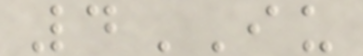4IU
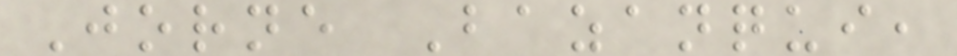Jorne Bazanqui,
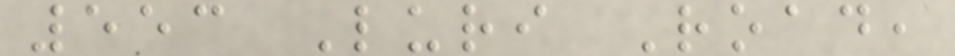553 Luri Road,
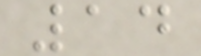14
